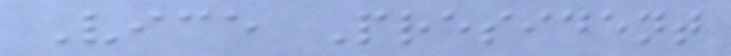Vice President
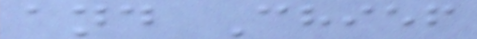and Chief
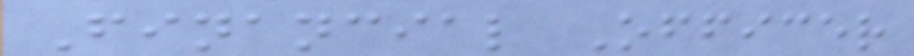Financial Officer
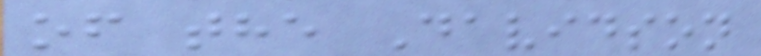of the Davidson
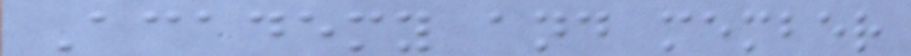Academy and member
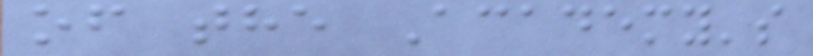of the Academy's
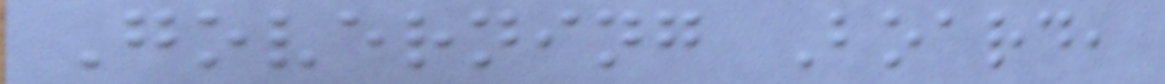Governing Board,
